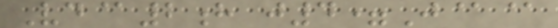Vd@2h j4=J@@
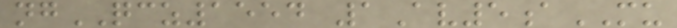ngQCZ1554 1Av5aMU
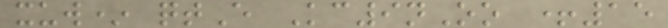xuw* qtE Kc9nOo +15
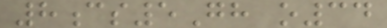8cs5Gh o34
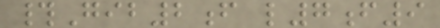#Gib2f l7f9
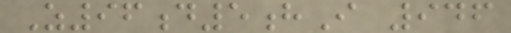Z96d5hI 946
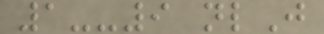1--9 nlJ
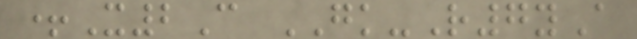+X2C GK-R7yA
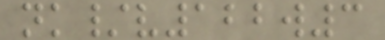nk/v122w3
